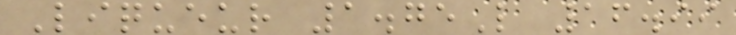Liqueur 1.75L 16.99
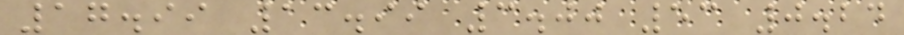17.99 13.99 3.00 53 0.24
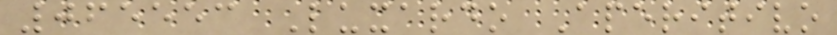065553 Luxardo Aperitivo
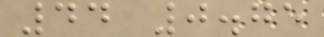44 0.75
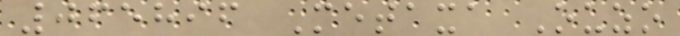065896 Metaxa Ouzo
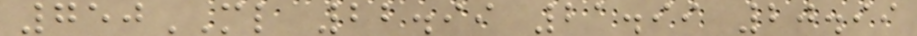750ML 22.99 21.99 20.99
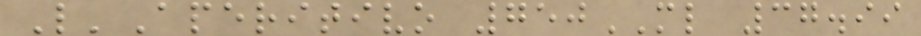L'Aperitivo 750ML 37.99
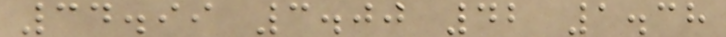34.99 3.00 42 1.38
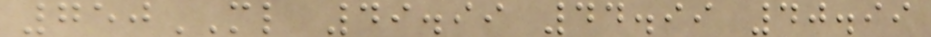750ML 49.99 44.99 40.99
